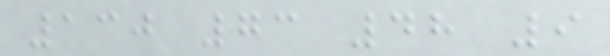130 73 48 9
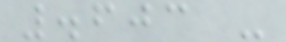.603 -
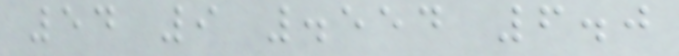54 9 .554 6.0
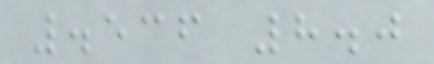.536 8.0
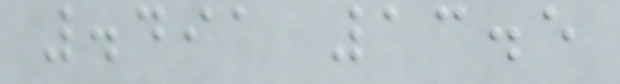.491 13.5
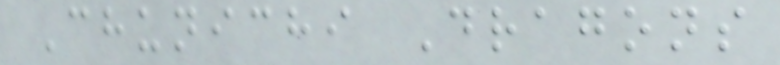Chunichi Dragons
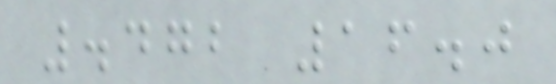.472 16.0
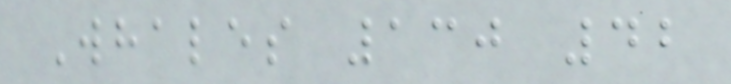Whales 130 42
